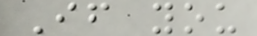If you
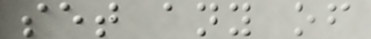set any of
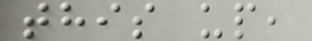this up,
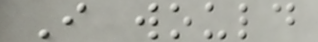I would
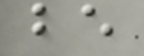be
